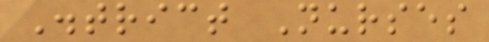District Nurses
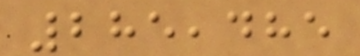285,485
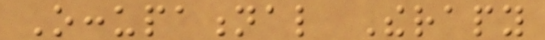Occupational Therapy
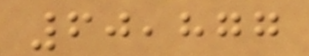60,877
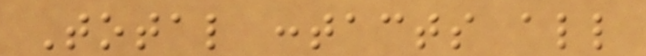Total contacts all
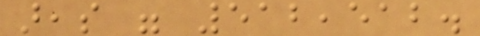areas were 512,512.
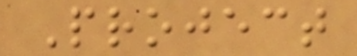Project
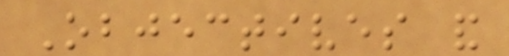Objectives and
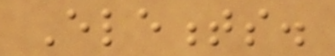Elements.
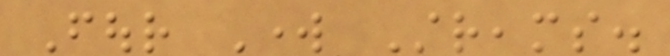Four Work Streams.
